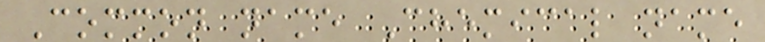Common name Chemical name
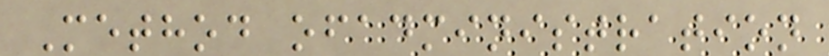Method ofadministration
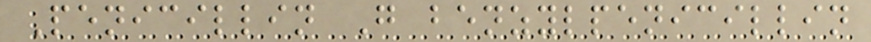Penicillin G benzylpenicillin
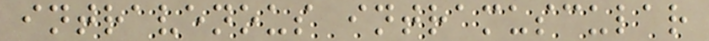intravenous intramuscular
